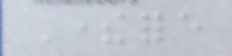Therefore
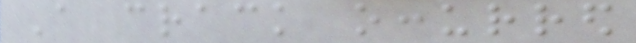A crack occurred
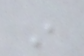in
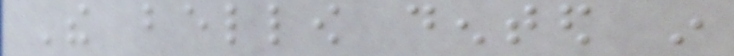The bellow dented in
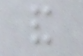and
